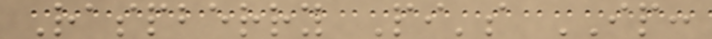Raspberry Pi's IP:
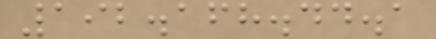192.168.44.1
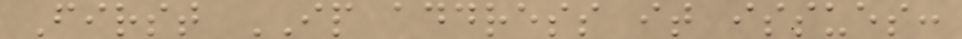First IP address it issues:
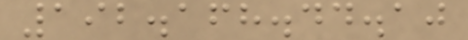192.168.44.10
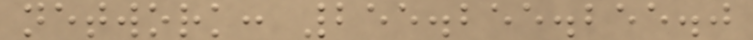network: 255.255.255.0
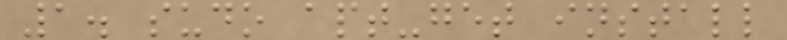1. sudo apt-get install
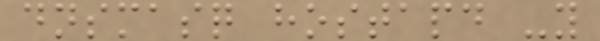dnsmasq hostapd -y
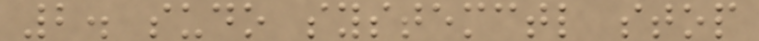2. sudo systemctl stop
